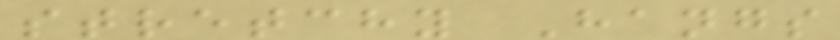stretchy Hangs
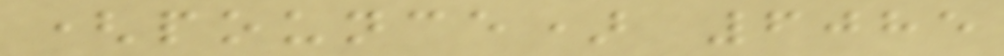(pounce) 6085
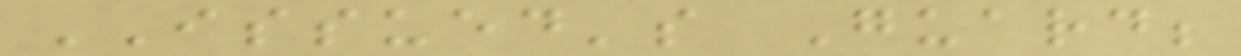ISSUED's Guard;
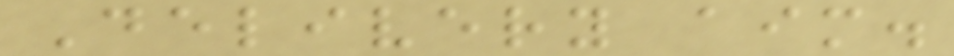Delivery aim.
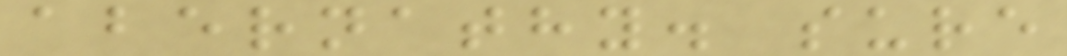abernathy. sure
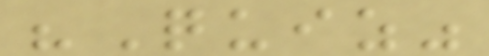"Quiz"
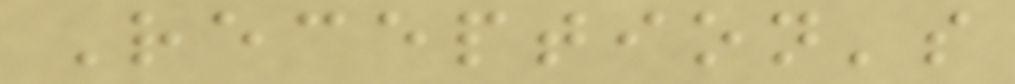Reception's
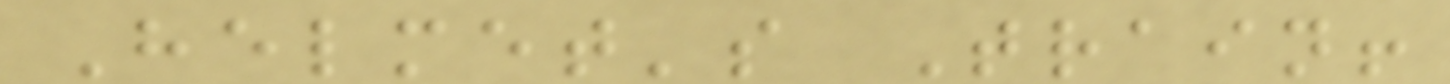Helmet's Train!
